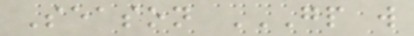Season GP W
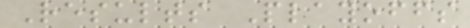Results Playoffs
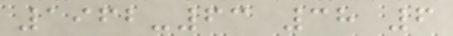1962-63 38 6
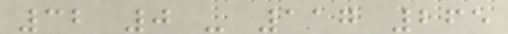32 0 - 117 265
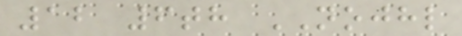12 6th NOJHL
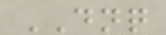DNQ
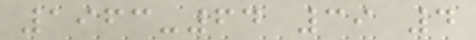1963-64 39 4
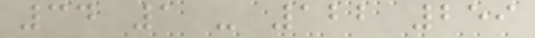34 1 - 122 259
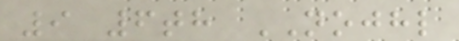9 6th NOJHL
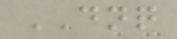DNQ
